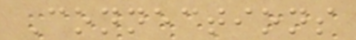Connections
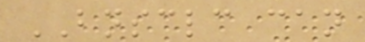BNSCLC can
